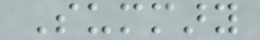Summary
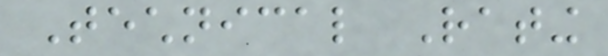Technical Rating
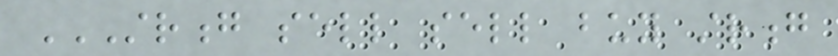STRONG SELL SELL BUY STRONG
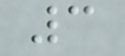3
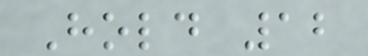Hold 12
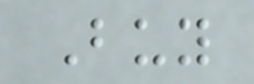Buy
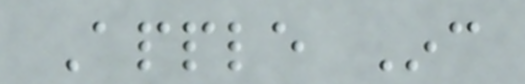Apple Inc
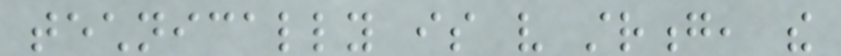technically is very strong, the
